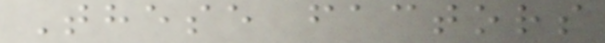These factors
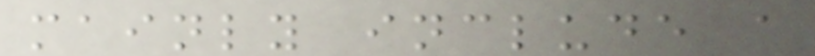mainly include a
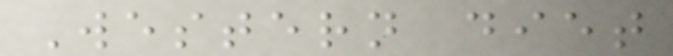Western diet
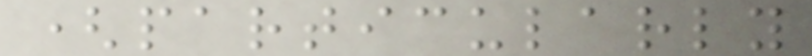(particularly
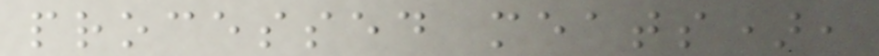processed meats),
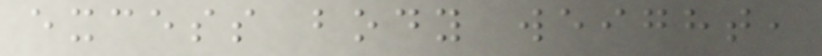excess body weight,
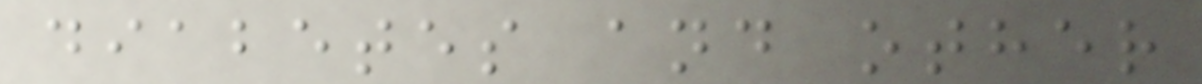diabetes and other
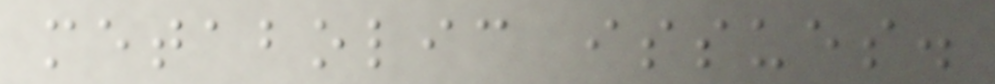metabolic issues.
